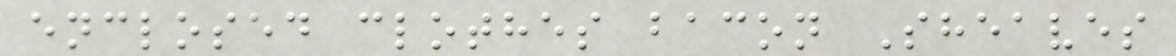enclosed clothes bacon Sheaves
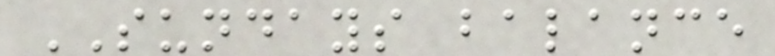SUNDAYS balance
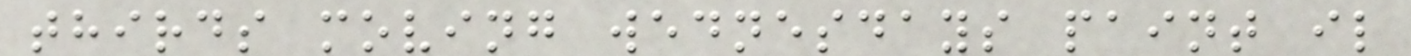thirds moving wednesdays paint il
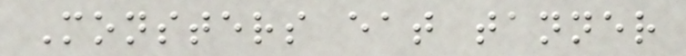Monsters eat tanner
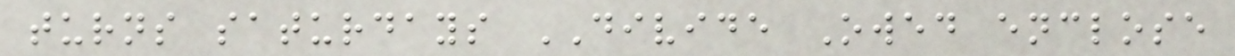turns saturdays DIVIDE Owed enclose
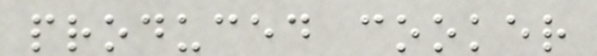produced cooker
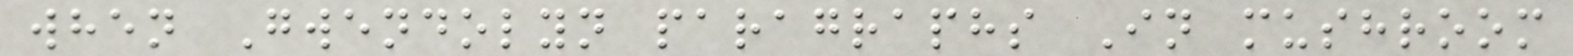when Gwendolyn paragraphs In mushroom
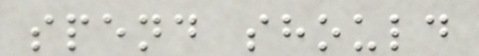spend should
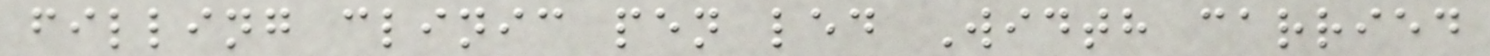filling clinic pen led Width carried
